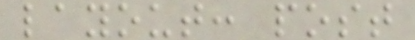layout: post
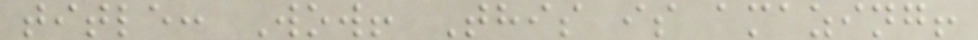title: Wow! This is amazing!
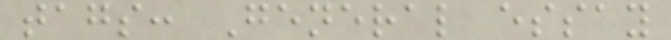tags: General essay
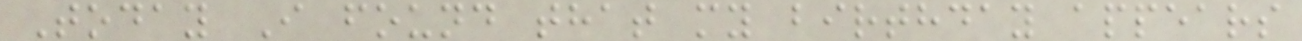Today I found that my birthday appears
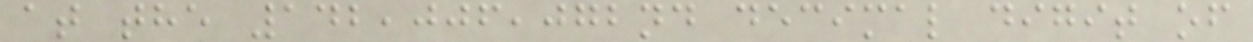at the 142,006,072nd decimal digit of
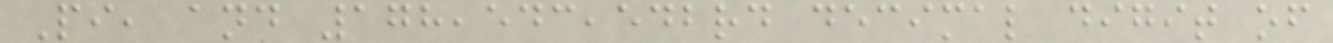Pi, and 178,543,542rd decimal digit of
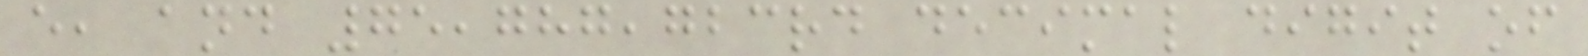e, and 75,787,723rd decimal digit of
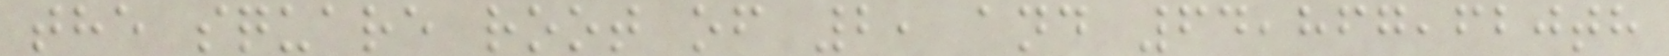the square root of 2, and 64,867,620th
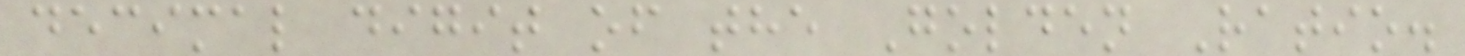decimal digit of the Golden Ratio.
